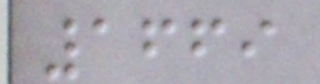1669
